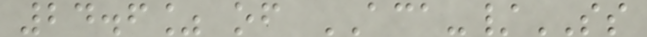24.6% of ACA-/SS
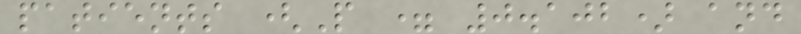patients (P = 0.102) and
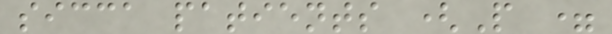sicca patients (P =
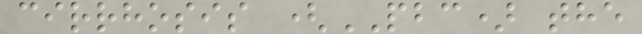cirrhosis (PBC) the
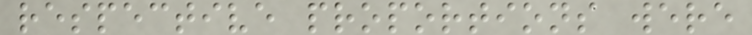respective proportions were
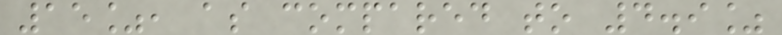15%, as compared to 4.9%
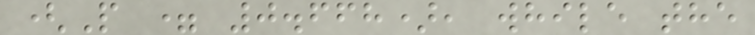(P = 0.668), while the
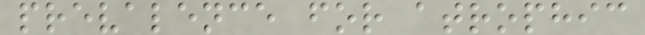prevalence for atrophic
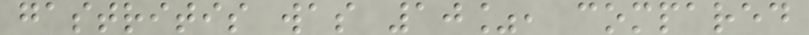gastritis was 10%, compared
